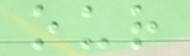our
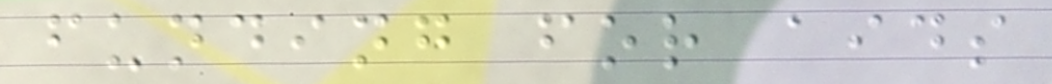funding for aids
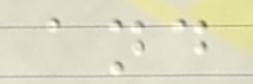and
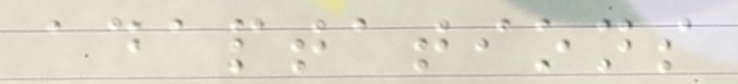adaptations
